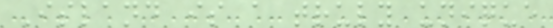Island is a truly unique
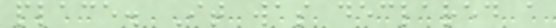place. It was declared a
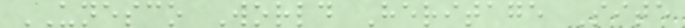UNESCO World Heritage Site
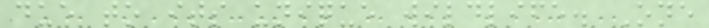due to its unique wildlife. One
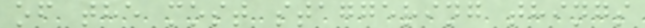of the most staggering things
